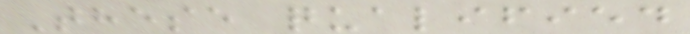These qualified
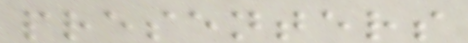presenters
